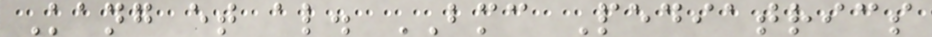Kang et al. BMC Pediatrics
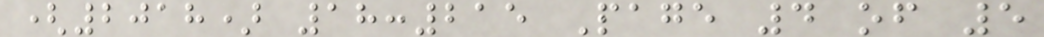(2018) 18:215 Page 4 of 5
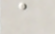a
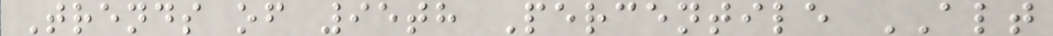Trends of 95th Percentile ALT
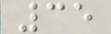35
